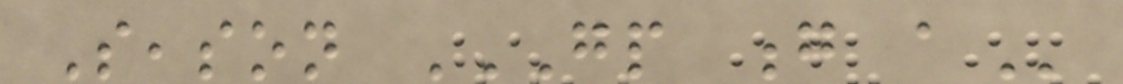Season GP G A
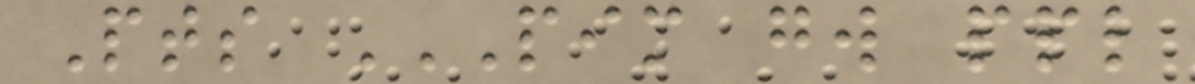Pts PIM GW PPL
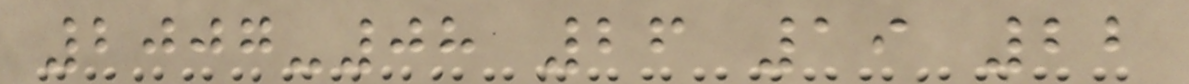2007-08 26 19 22
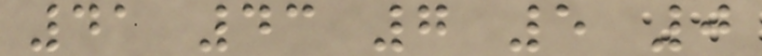41 43 7 5 0
